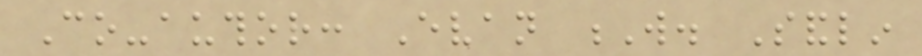Co-author: Evan W. Sandlin
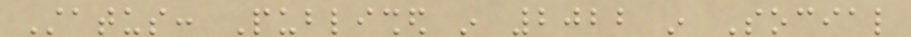Status: Published in 2022 in Social
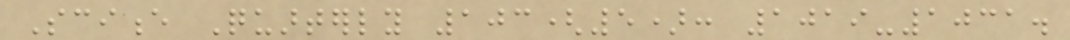Science Quarterly 103(5): 1019-1031.
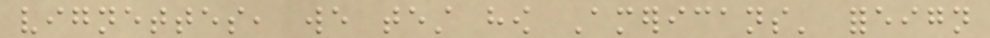vignettes, we test how Americans' foreign
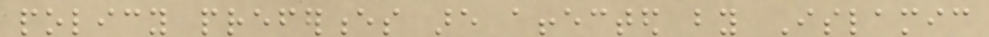policy preferences are affected by Islamic
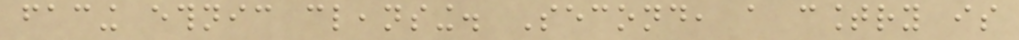facing ethnic cleansing. Second, a country is
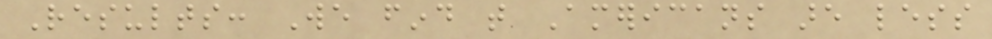Results: We find that Americans are less
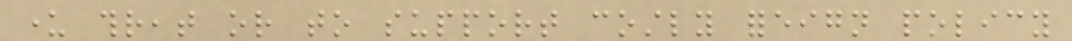under threat or to support costly foreign policy
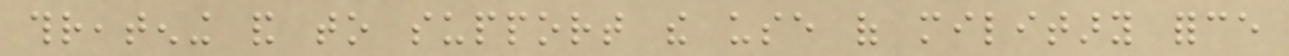threatening and to support the use of military force
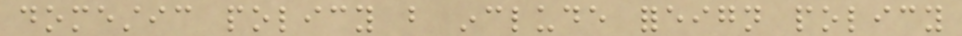domestic policy but include foreign policy
